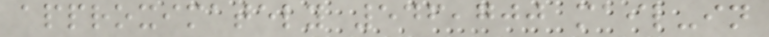approximately 546,700 mail-in
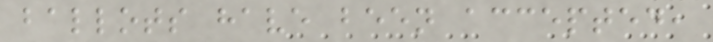ballots have been accepted,
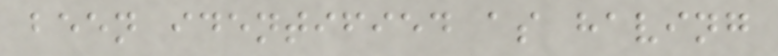been identified as having
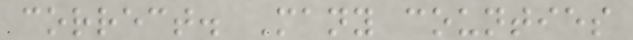correct. Many counties
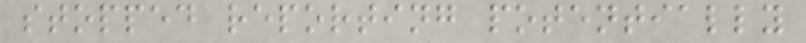stopped reporting potentially
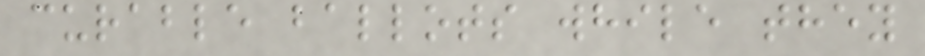curable ballots while they
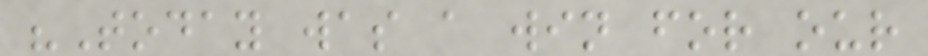"Today was a win for our
